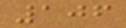106
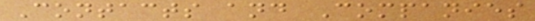Contacts and Companies
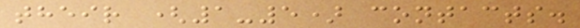their (1-5) contacts.
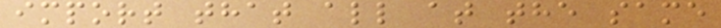import that all at the same
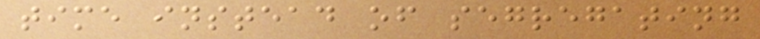time instead of segregating
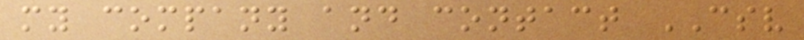my company and contact CSV
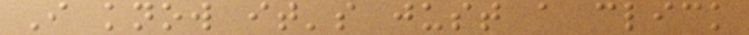I know it's just a click
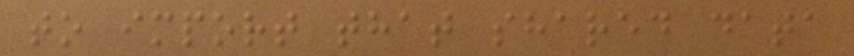to import that shared data
